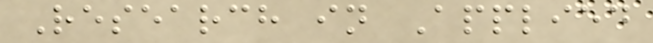Research in Applied
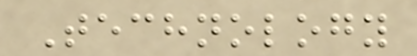Technology
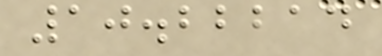10.22214
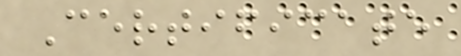Certificate
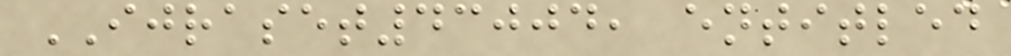IJRASET43004, entitled
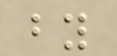by
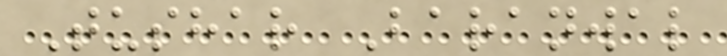Tushar Baranwal
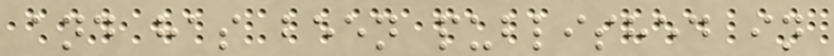and has been published in
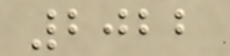2022
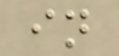in
